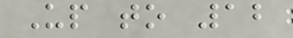Up to 12
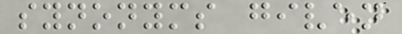synonyms given
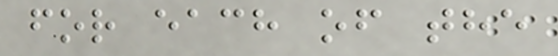for each of the
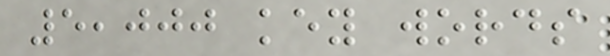5,000 key words
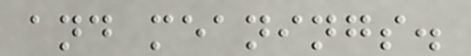and meanings.
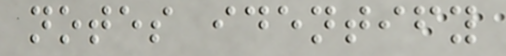notes identify
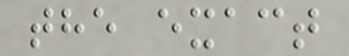the exact
